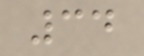34
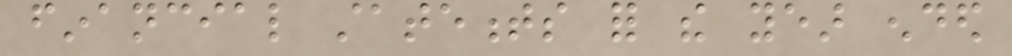financial statements for the year ended
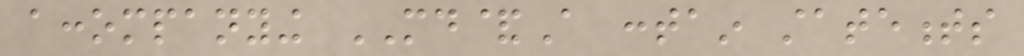accompanying MD&A contain statements
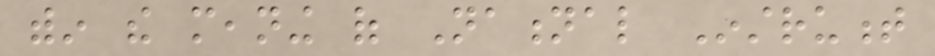within the meaning of National Instrument
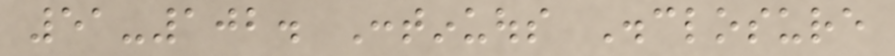51-102. Continuous Disclosure
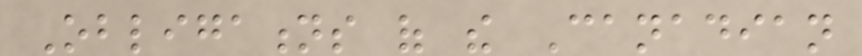Obligations of the Canadian
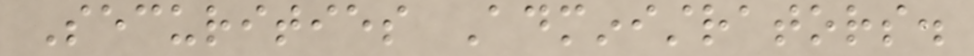Securities Administrators.
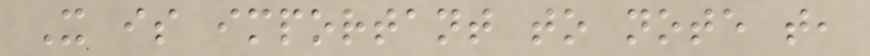It is important to note that,
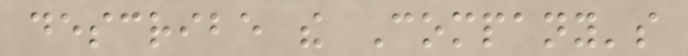describe the Company's
